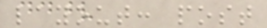layout: post
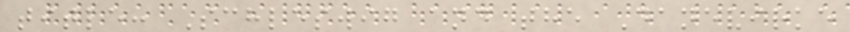title: Schleswig and the Danevirke
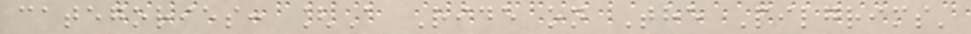categories: [A Ride on The Pilgrims'
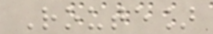Route]
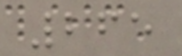265
